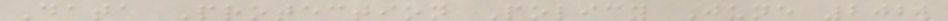Data Protection Policy June 2022
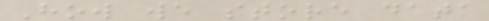How we store data
